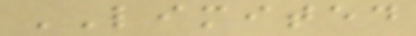LIMITED
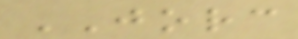JORC
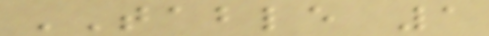TABLE 1
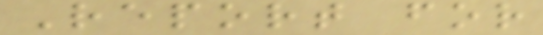Report for
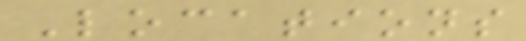Locations
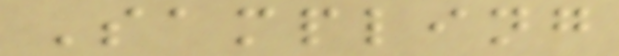Sampling
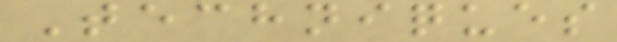Techniques
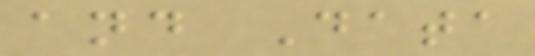and Data
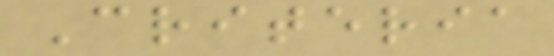Criteria
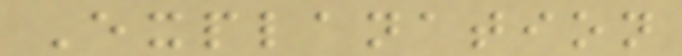Explanation
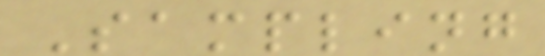Sampling
